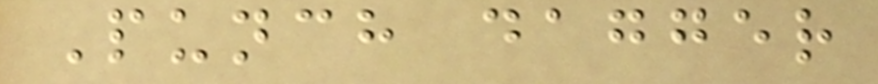Punch dagger
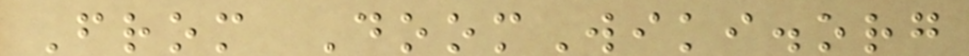From DoomWiki.org
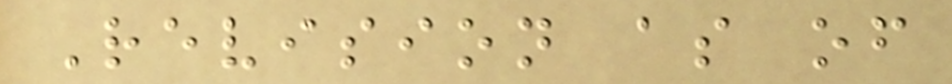Revision as of
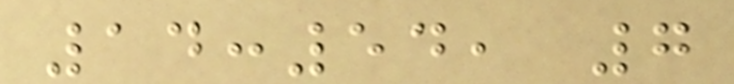14:54, 7
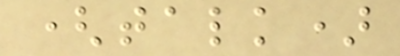(talk)
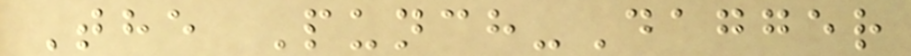The Punch-Dagger
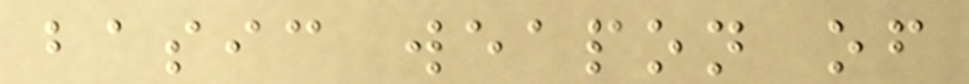basic weapon of
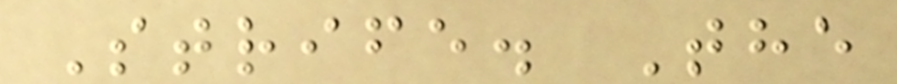Strife. The
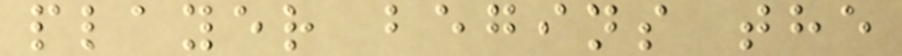player begins the
